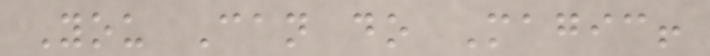You Can do Magic!
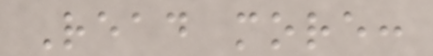Read more:
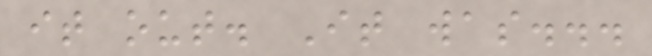it out. It was...
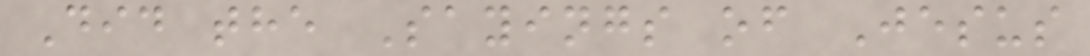Did the Sayings of Jesus
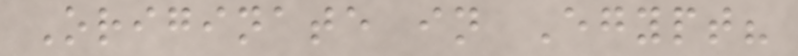Originate in Egypt?
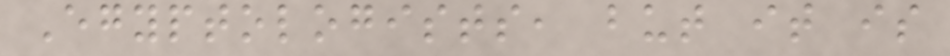Egyptologists, but it is
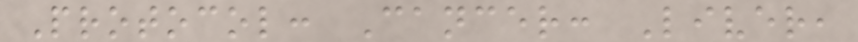Protocol: Cancer: Liver,
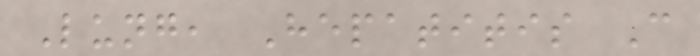Lung, Hepatitis C
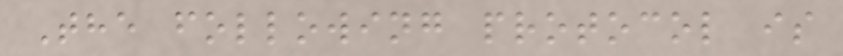The following protocol is
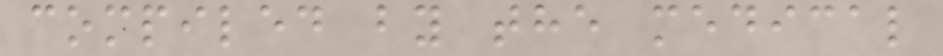compiled by the medical
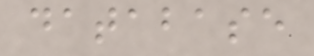database
